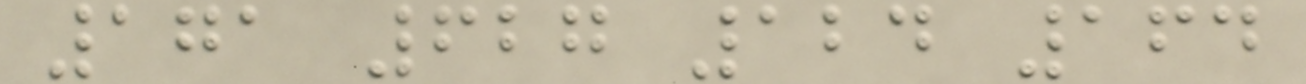171 627 124 164
